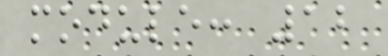module: 12
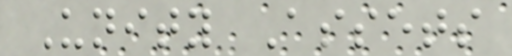Unity Assets
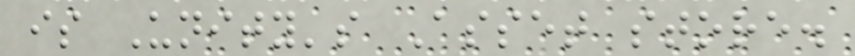is Unity's Asset store.
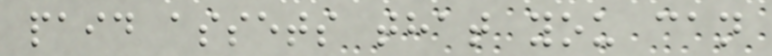paid assets that you can
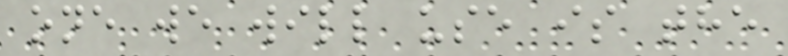one we will use is the
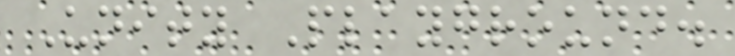Unity Playground.
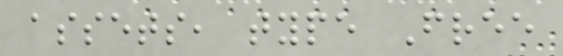assets, type Free
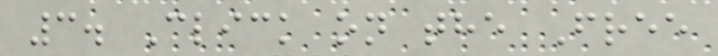3. Click on the Free
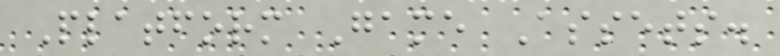Platform Game Assets.
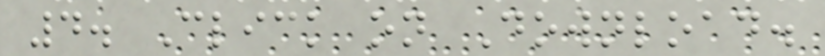4. Click on Download.
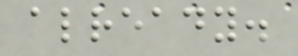already.
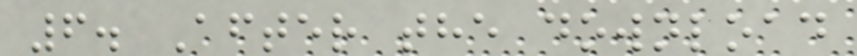6. After the download
